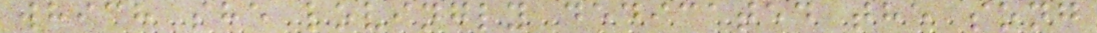which she lovingly dedicated the song
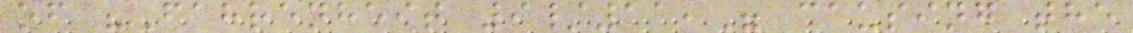of "Fahrenheit 9/11," causing the
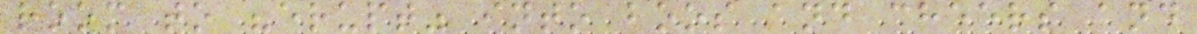room to "erupt" into boos and cheers and
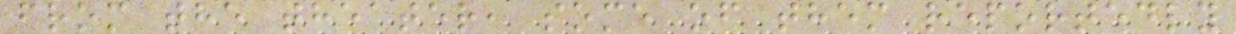from the theater, some of them reportedly
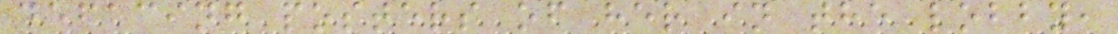defacing posters of her in the lobby,
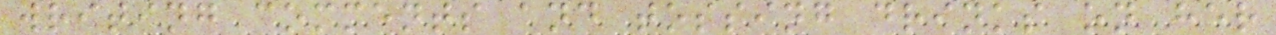writing comments and tossing drinks on her
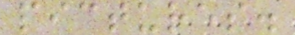pictures.
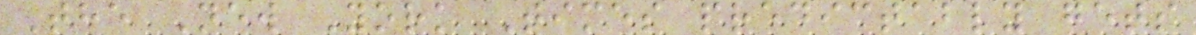The New York Times predictably gets
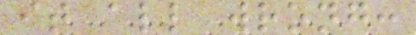it all wrong:
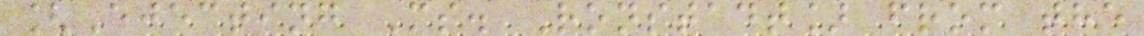[Ejecting Ms. Ronstadt] from the
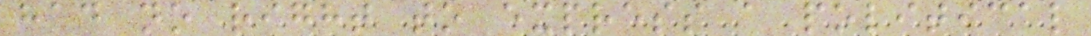had no right to express a political
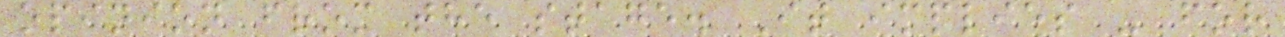opinion from the stage. It implies - for
